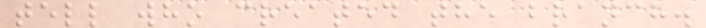tell who created the branch.
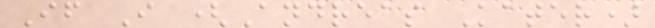If I (Andreas Kater)
